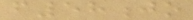f58jo
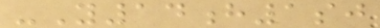-Y14h1sj
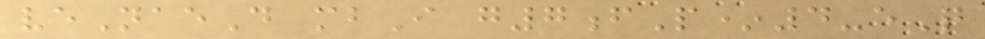veNaeD mbI g7fP*4-eQ
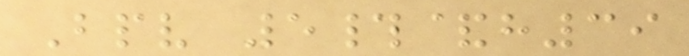Bpv 5#&h39
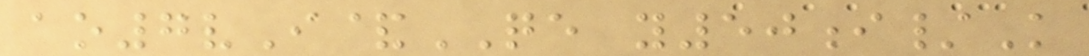ao7vI&QE y50i/K
